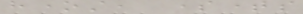honest, sometimes
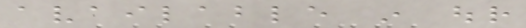available in our
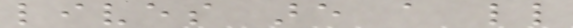lives are a little
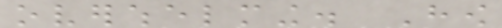overwhelming. How
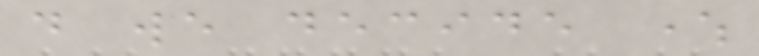do we decide where
